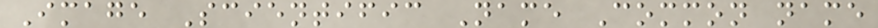Image Scientific Name Common name
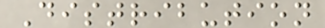Distribution
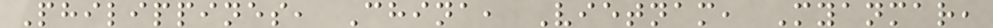Philippines, China, Vietnam, Myanmar,
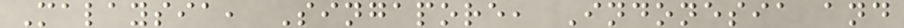Malaysia, Singapore, Indonesia and
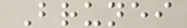Brunei
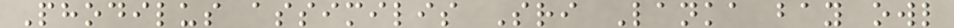Phodilus assimilis Sri Lanka bay owl
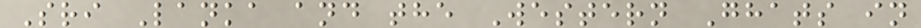Sri Lanka and the Western Ghats in
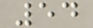54
